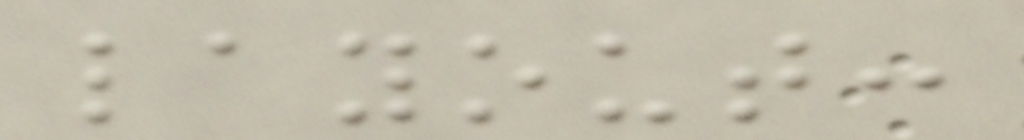layout:
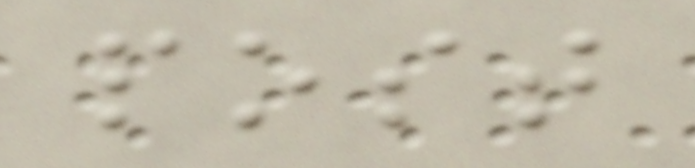post
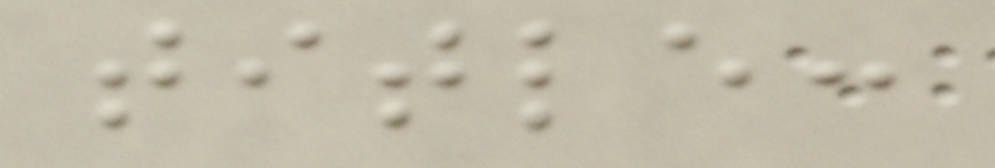title:
